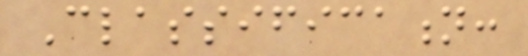Classification:
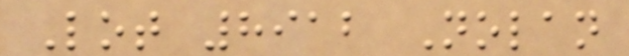Lot 8912 Nolan
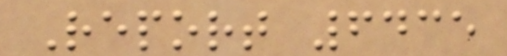Report 6435
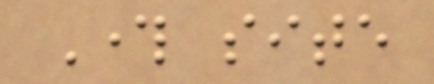Through site
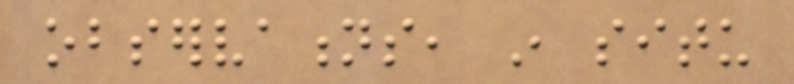observations, in situ
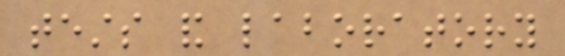tests and laboratory
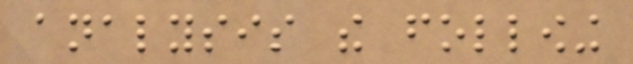analysis the following
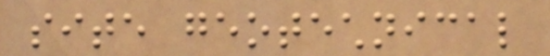site geotechnical
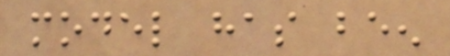model has been
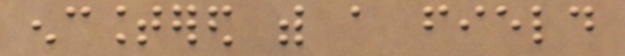encountered with a field
